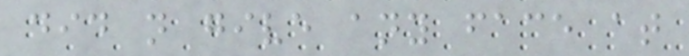did not give any face at
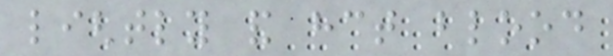lightly and hct blood
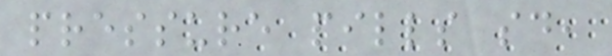pressure pills said,
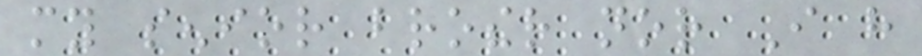my senior brother nor I have
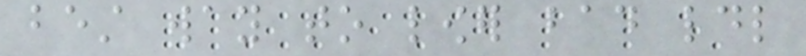best way to lower bad ldl
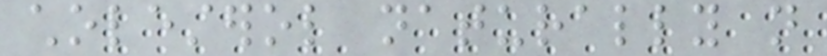cholesterol naturally not
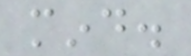mind.
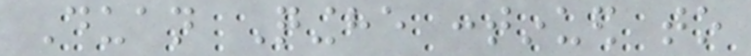Duan Qinghe continued to
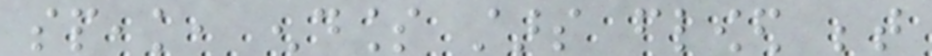speak, endless stars flowed between
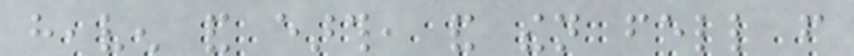heaven and earth, and then fell from
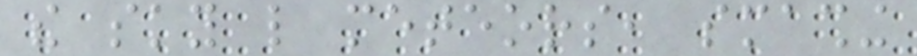the sky like meteors, smashing
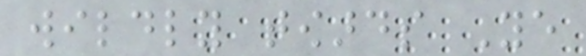wildly towards Ye
